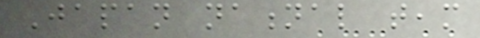Japan national team
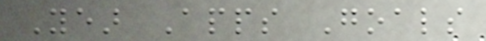Year Apps Goals
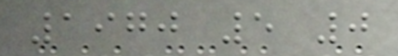1970 5 0
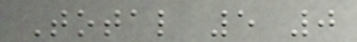Total 5 0
